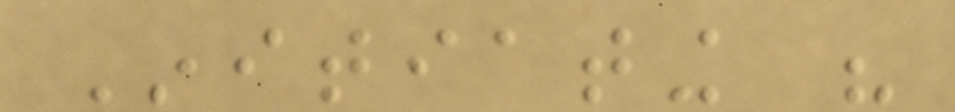Initiating his
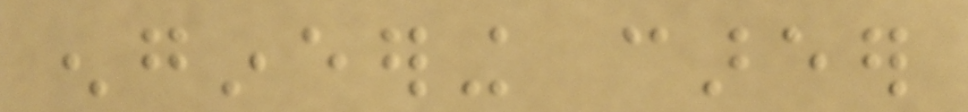engineering career
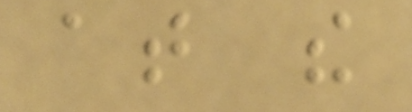at the
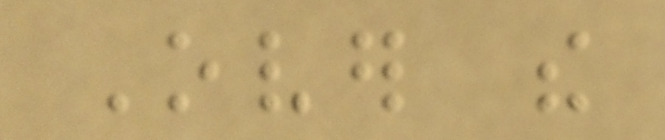Over the
